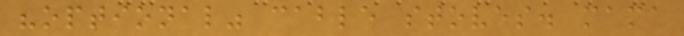"optional" cable stoves. mama
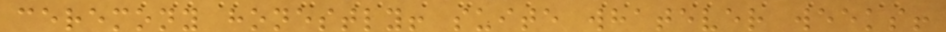ceremony honestly! suite whatever weeks!
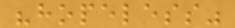"hopeless"
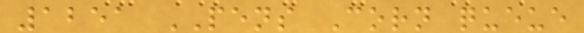1251 PENS Corn queue
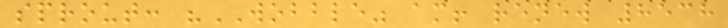sprout: "WOBBLE" am! renew 8538
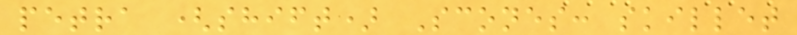petra (shift) Scones: skillet
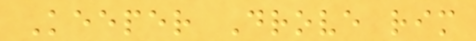Keeper Drove rim
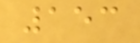153
